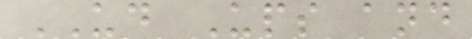UD Ups and
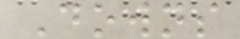Downs
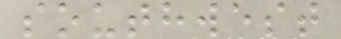southwest
